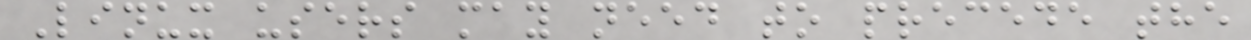Linux users may need to precede the
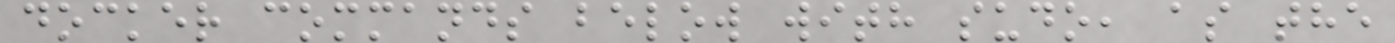docker commands below with sudo, as the
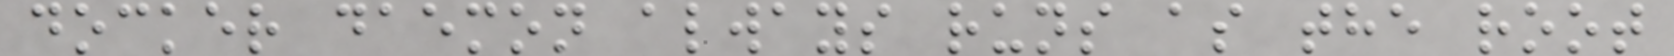docker daemon always runs as the root
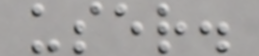user.
